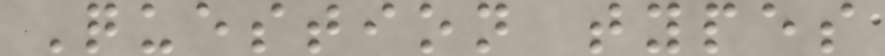Question types
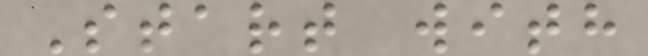Start with
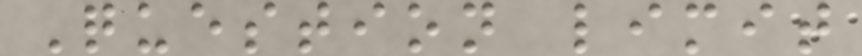Question limit
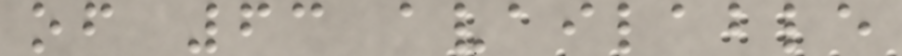of 63 available
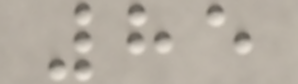85
